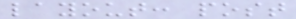layout: post
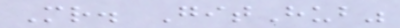Mr. GitHub"
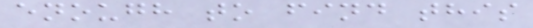enough to find this
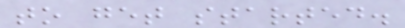to get started.
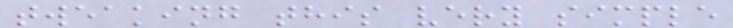tweaking this very simple
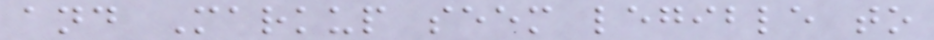and Markup seem legible to
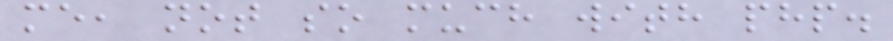me, not so much with php.
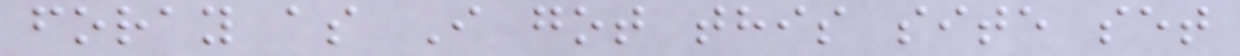foray as I got this site set
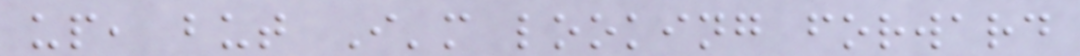up, but I'm looking forward
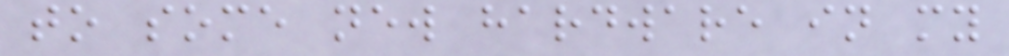to some new hardware in my
